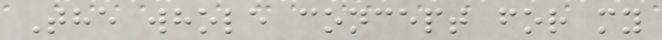The whole concept for my
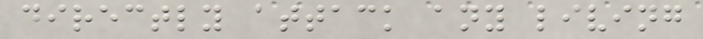directly attack any living
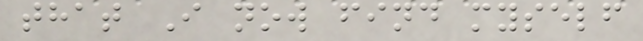that I now find myself
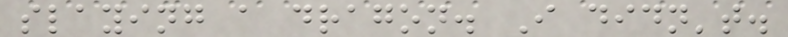slaying a dragon. I didn't.
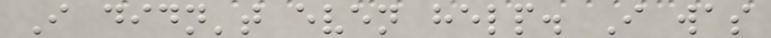I didn't even help. I was
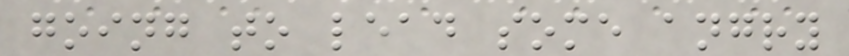going to lead some angry
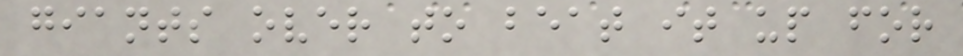giants over to beat it up for
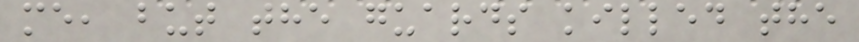me, but the guards killed the
